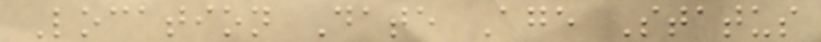Location Date Age Status
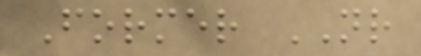Former NR
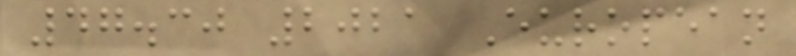47.30 2021 European
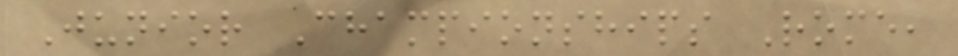Junior Championships Rome,
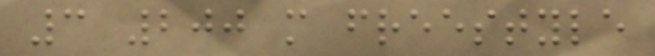3 200 m freestyle
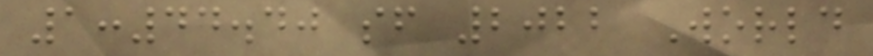1:44.40 sf 2022 World
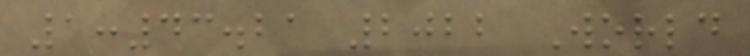1:43.21 2022 World
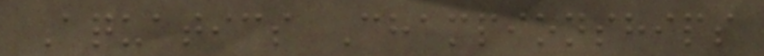Aquatics Championships
